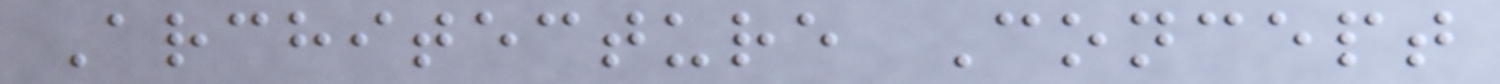Architecture Concept
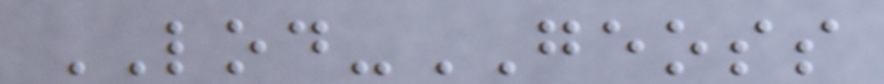LOD-GEOSS
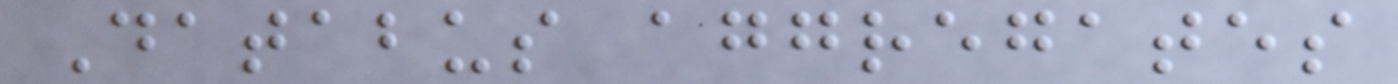Databus aggregates
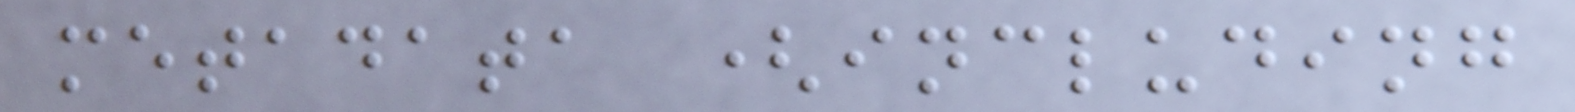metadata (including
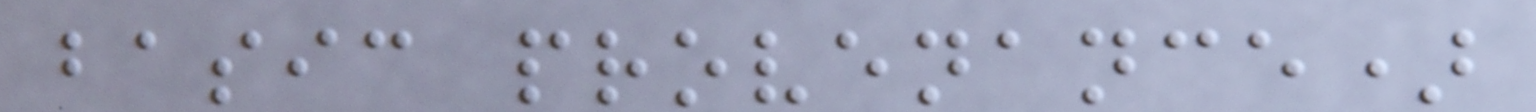basic provenance)
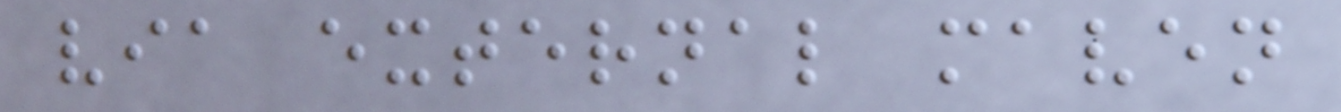via external maven
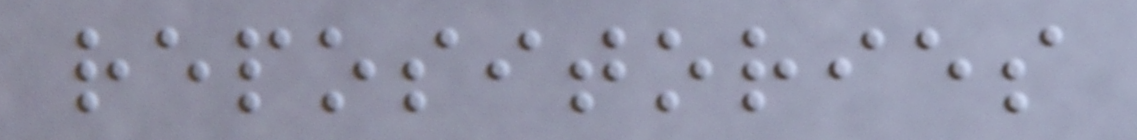repositories
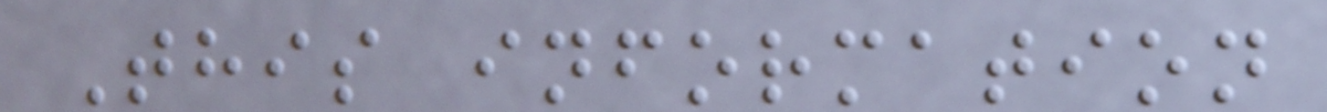This information
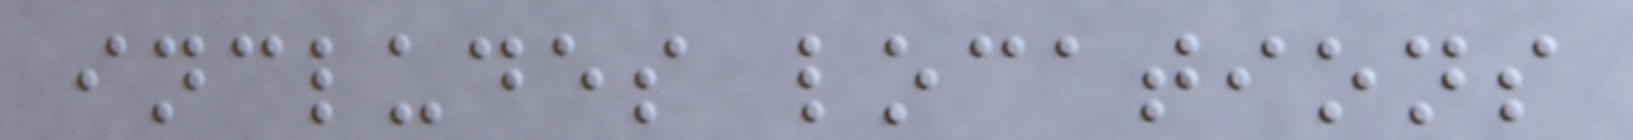includes locations
